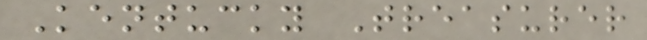Kentucky Treasurer
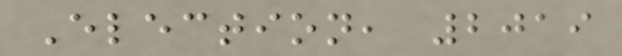Election, 2019
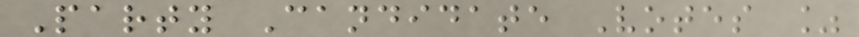Party Candidate Votes %
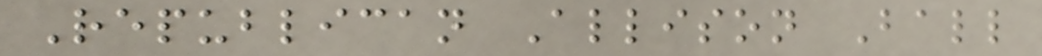Republican Allison Ball
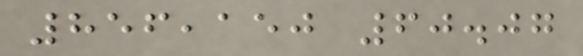856,150 60.07
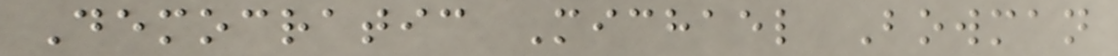Democratic Michael Bowman
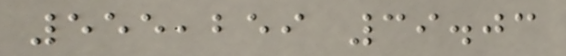555,259 39.03
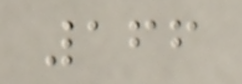166
